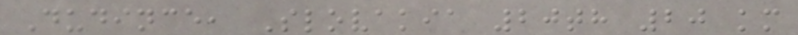Dudince, Slovakia 20th 20 km
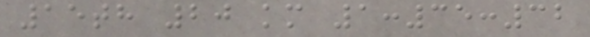15th 20 km 1:35:32
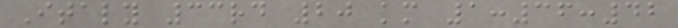Italy 33rd 20 km 1:36:42
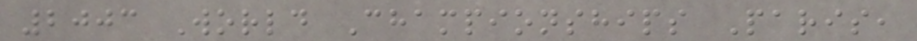2003 World Championships Paris,
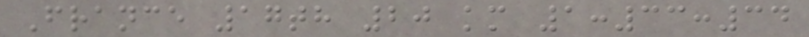France 17th 20 km 1:33:34
